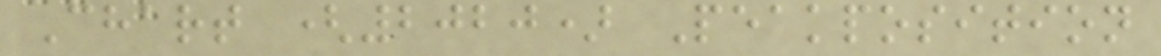Chart (2020) Peakposition
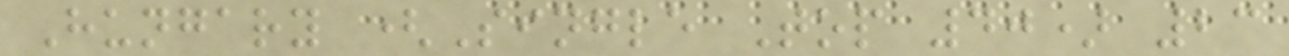Hungary (Single Top 40) 23
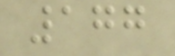177
